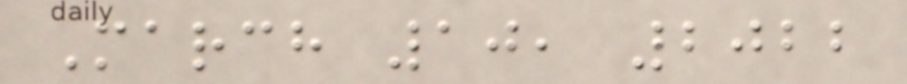March 10, 2022
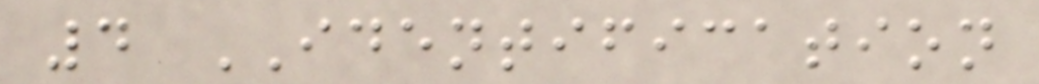4 IDENTIFICATION
